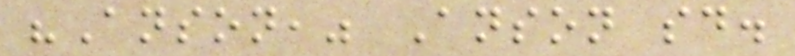"Anson," Anson said.
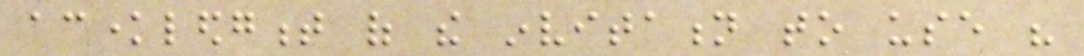acknowledgment of the invitation to use his
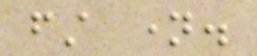first name.
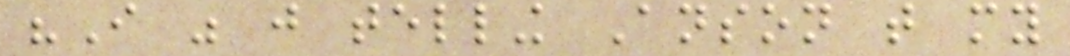"I was just telling Anson that my
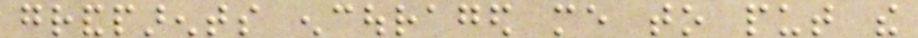grandparents encouraged me to put the
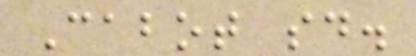Cabot said.
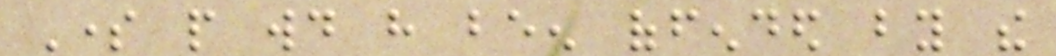Some people would have been offended by the
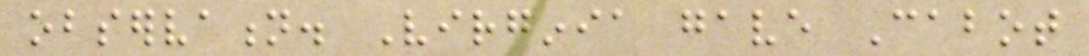observation. Virginia gave Cabot
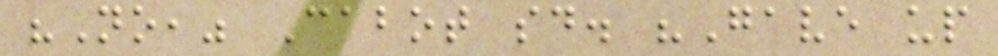"No," Cabot said. "Gave up
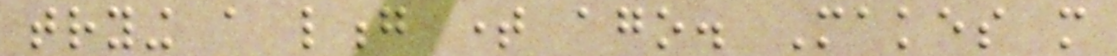trying a long time ago. Makes more
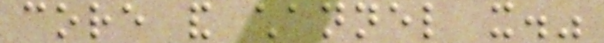core and channel it."
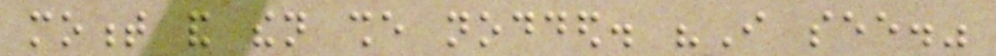moment and then she nodded. "I see."
